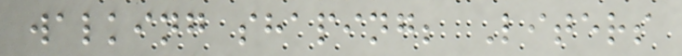walking shaping; Liters
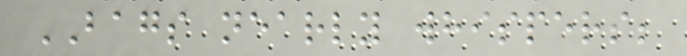BAGS nearly whispers;
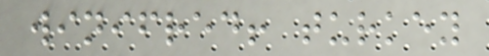winifred! turkey
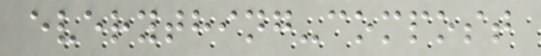everything-compost
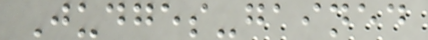Judges-gained
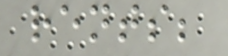rents;
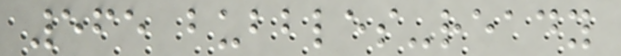565 bubbles-ready
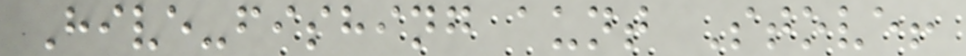Hive-fishing aunt Stove!
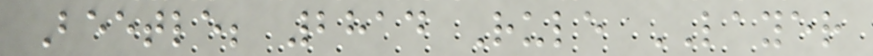Beetle; 2814 Rule LAYER
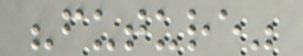"future"
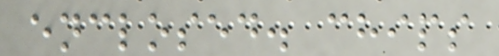enclosed. chips
